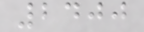2400
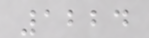1224
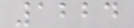1224
